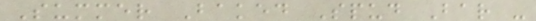Summer Baked Spud Bar -
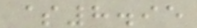$8.95
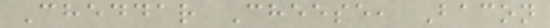Cheddar Cheese, Bacon
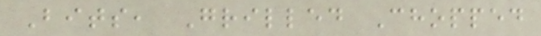Bits, Grilled Chopped
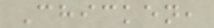Chicken,
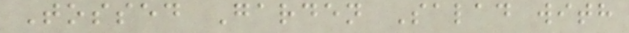Tossed Garden Salad with
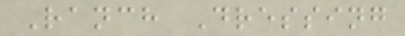Ranch Dressing
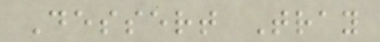Dessert Tray
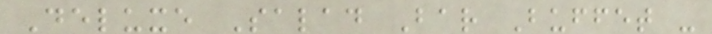Deluxe Salad Bar Buffet -
